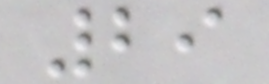29
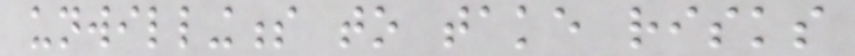unwillingness to take risks
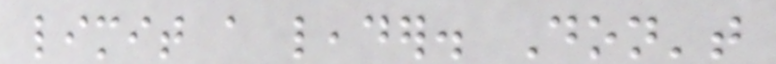limit a leader. Don't
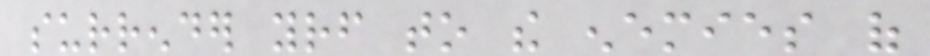surrender yourself to the enemies of
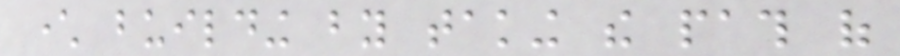character building by taking the path of
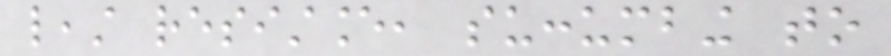least resistance, succumbing to
